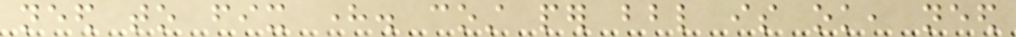need to fix here. cost per bbl is ok, need
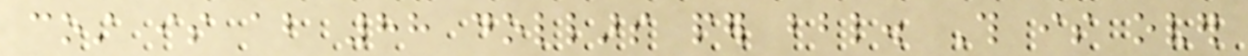cost is about 88 dollars per bbl. This is over
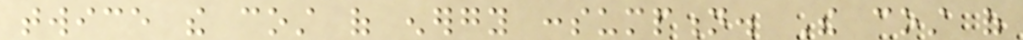twice the cost of energy consumption. The cost of
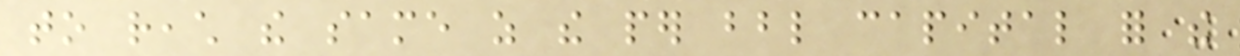to reach the same as the per bbl capital for the
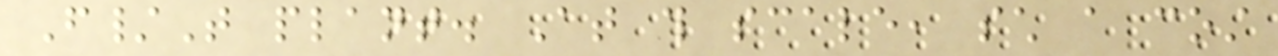F/T plant. At this scale, such a cost
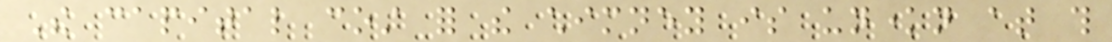The capital cost for the chimney is unknown at this
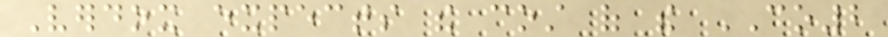Verdox expects the cost of the CO2
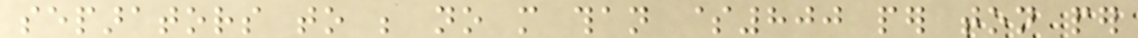separators to be no more than $800 per ton per
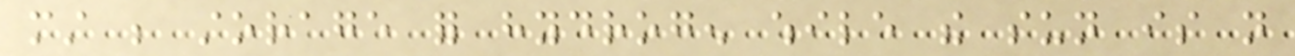must be storage for hydrogen while the sun is not
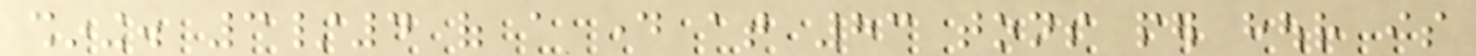shining. 3/4 of a day at 83 tons per hour is
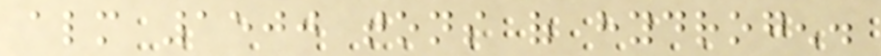almost 1500 tons of hydrogen.
